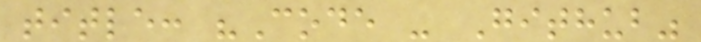title: "Code - Github"
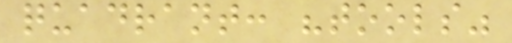quadrant: "tools"
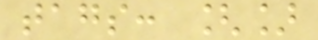tags: []
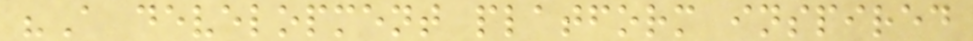"A development platform inspired
